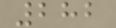282
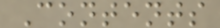Contents
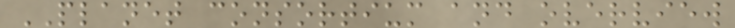PLANET consortium and overview
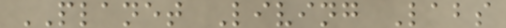PLANET Living Labs
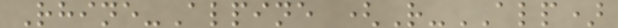Rhine-Alpine (R-ALP)
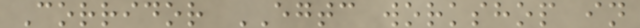Corridor EGTC workshop in
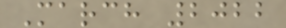March 2022
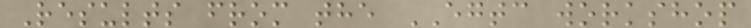Results from the EGTC workshop
